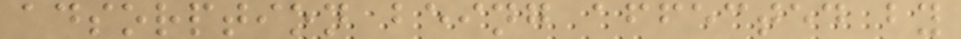adsorption being affected by
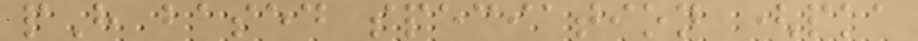pH based speciation (pka
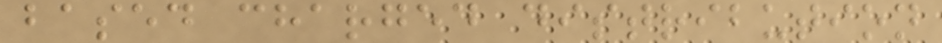based charged distribution
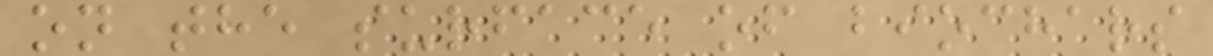on the surface of biochars
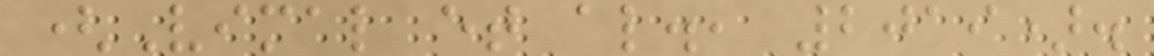(Vimal et al., 2019).
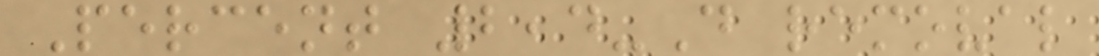Percent 2,4-D removal
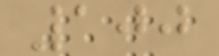100
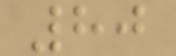80
